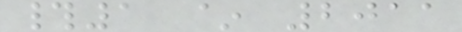#1 ~ 2011
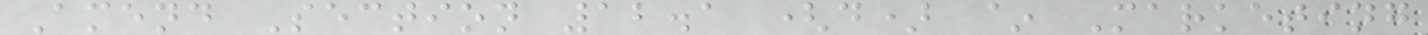Amend Section 12.1 (d) ~ Marketing
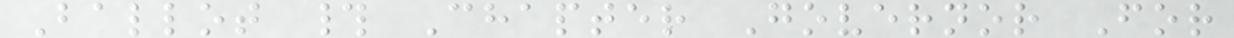Ballot # Chapter Governor For
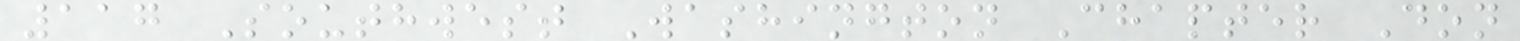117 Southwest Washington Chapter Don
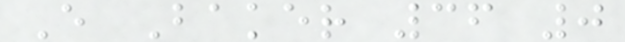E Baker 36 0
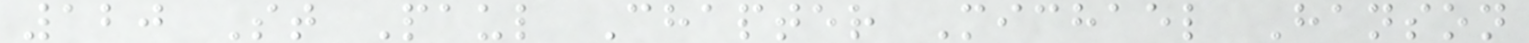120 St Paul Chapter Michael Hanson
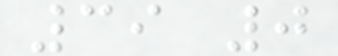39 0
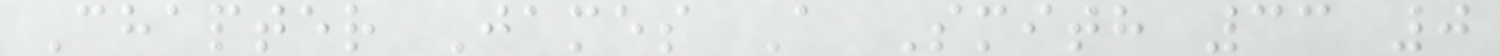Chapter James A Smith 33 0
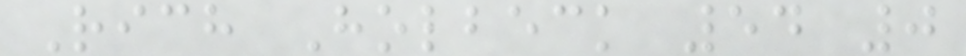Rich Holbeck 54 0
